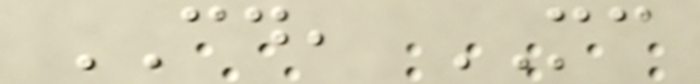CD, MC
